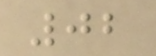02
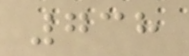738
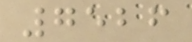7526
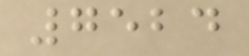7524
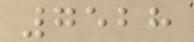7528
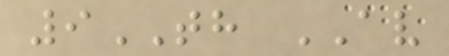9TH AV
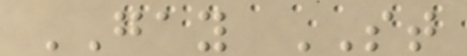GAY ST
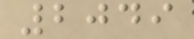2049
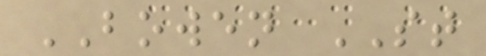BOWEN ST
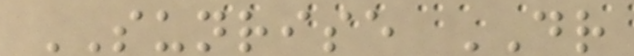SUNRISE DR
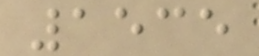1535
